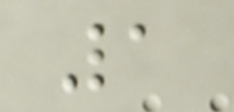1
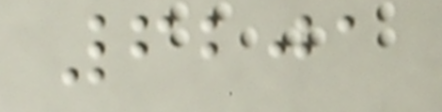6201
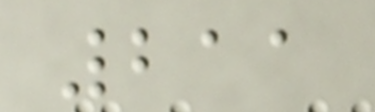211
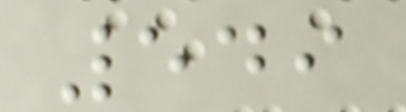549
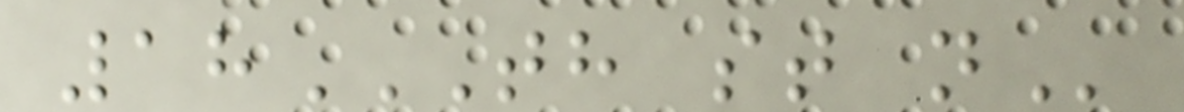18TH ST N
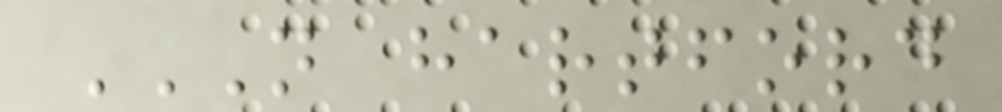N HARTFORD
